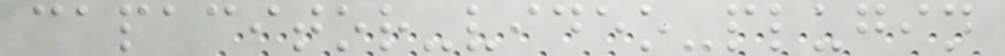capacitor-video-plugin
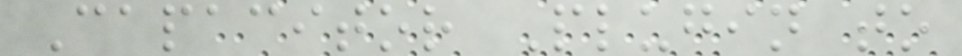Capacitor Plugin to
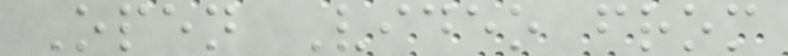Open Video from
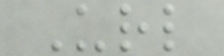Url
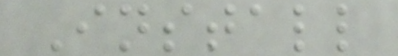Install
